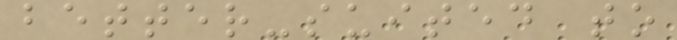better-suited to
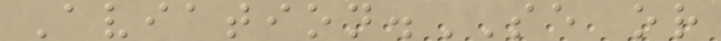Aviation.SE or
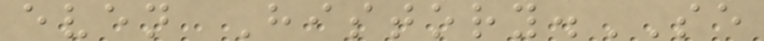even History.SE
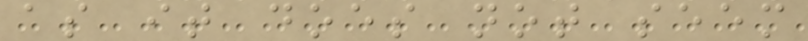as it does not seem
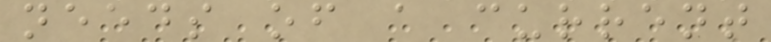needs of a current
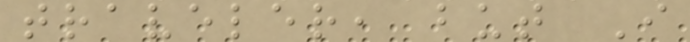traveler, but I
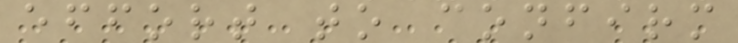effort to confirm
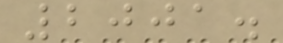2001.
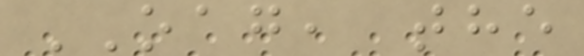OAG, the
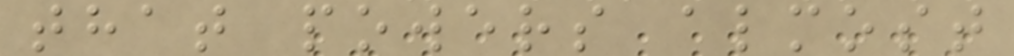that powers almost
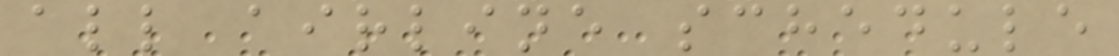all airline schedule
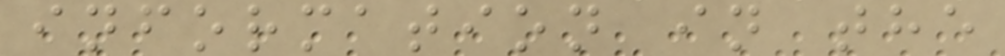information in the
